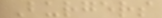Burgers
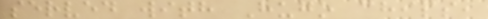served with Hugo chips,
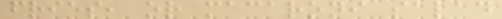fries, or macaroni salad
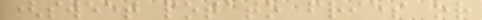(sweet potato fries or
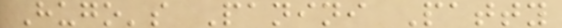Hugo's Panini Patty
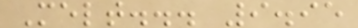Melt... 9.95
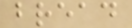bread
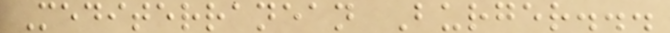Mediterranean Burger...
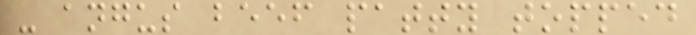- angus beef patty topped
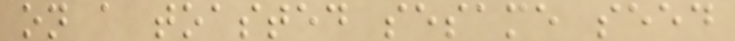on a toasted sesame seed
